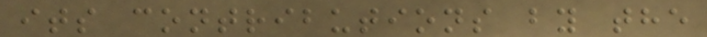its contributions by the
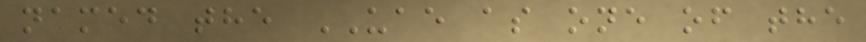named the UAE as one of the
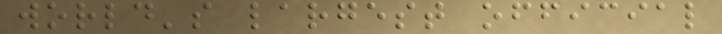world's largest official
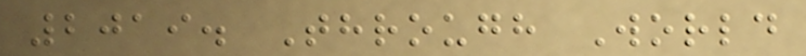2019. Through World
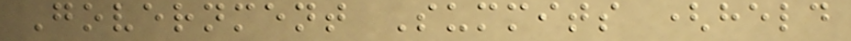Government Summits (held
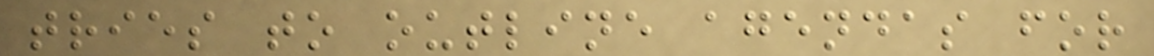tries to outline agendas for
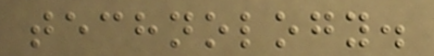technology.
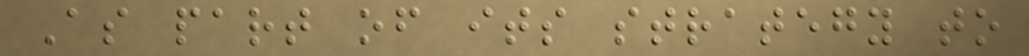As part of its strategy to
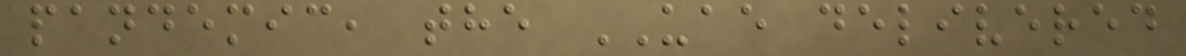pandemic, the UAE delivered
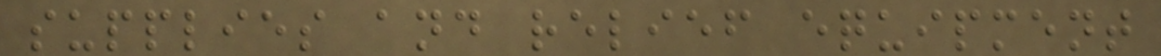supplies and relief equipment
